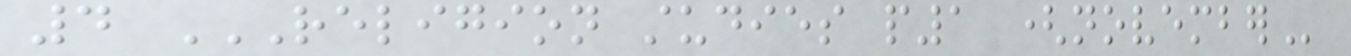4 RELIGION STUDIES P1 (NOVEMBER
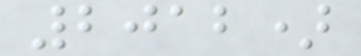2012)
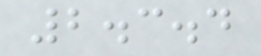2.3.4
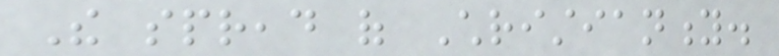The spread of Christianity.
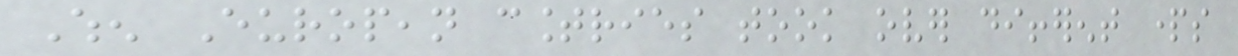When European countries took over different parts
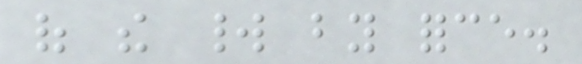of the world by force.
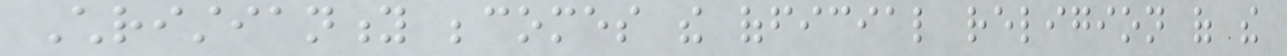Christianity becomes the official religion of the
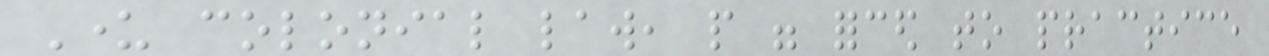Under colonial law, people were forced to practice
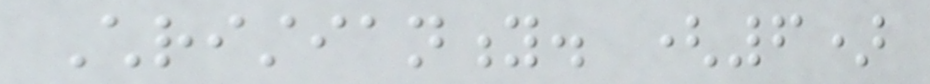Christianity. (6)
